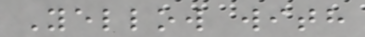Yellow with
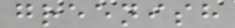greenish
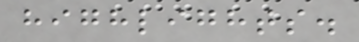highlights.
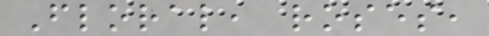Floral, roses,
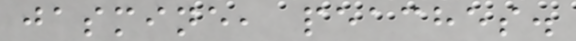jasmine, peaches.
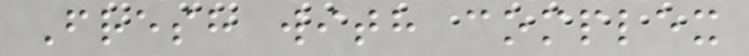Fresh with complex
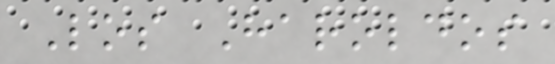Los Haroldos
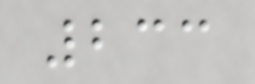233
